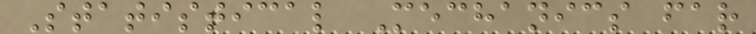Statistical Mechanics far
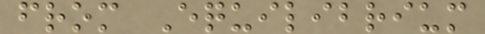from Equilibrium
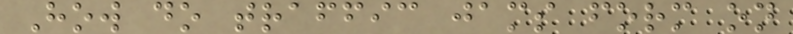How do traffic jams form on
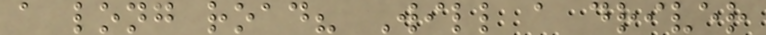a long road? Will a driver
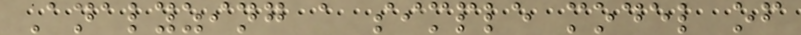Analyzing a simple model of
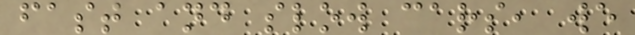fast and slow cars, we
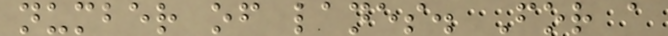number of lanes. For a
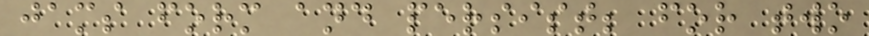jams form and persist; for two
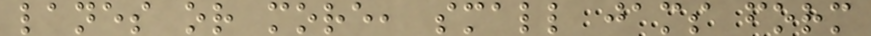lanes or more, small jams form
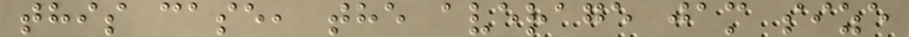this case, the average jam size
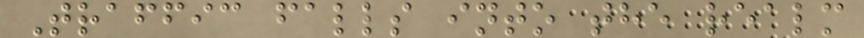Traffic falls into the realm
